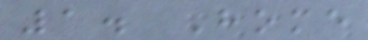1. Home
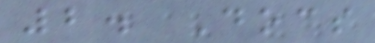2. Docs
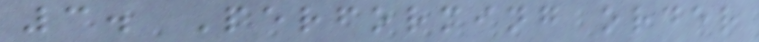3. Performing order
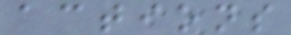actions
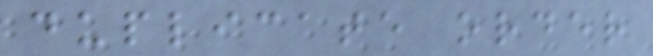duplicate order
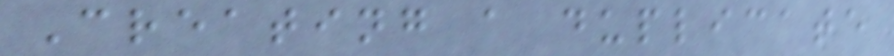Creating a duplicate
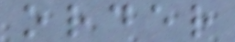order
